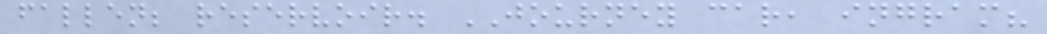fallen; reservoir. JOURNEY car, ingram?
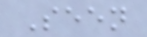Seen
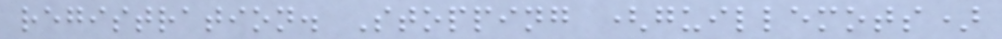registration. Stopping (guillemots)
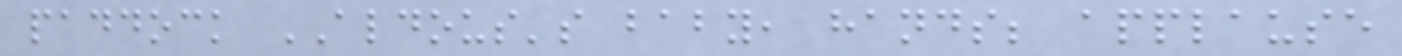paddock ALDOUS's baby, hands; applause
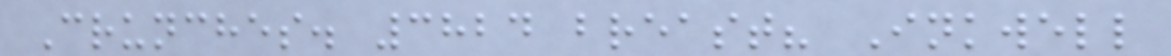Crunches. 3824 breast? Inkwell
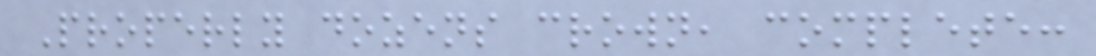Properly dozens crown, complete:
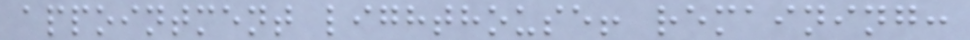appointment lighthouse! remaining:
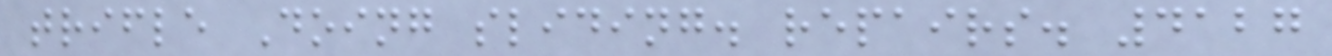trifle Doing sliding. repairs. 4127
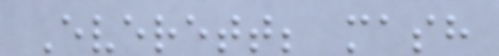Everett; mash
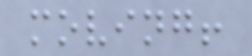moving!
